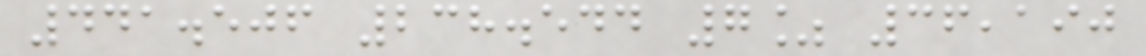441.506 238.544 7% 36,190
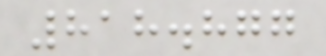818.877
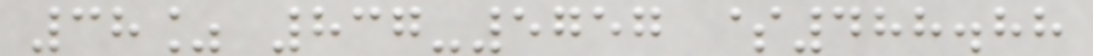38% 837-5757 $488.88
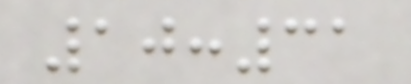10:31
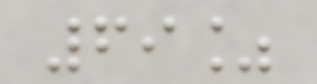69%
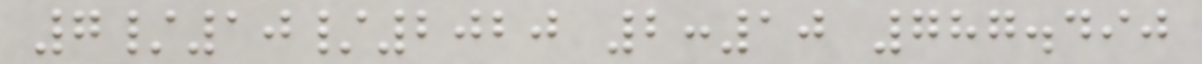7/10/2020 2:10 787.490
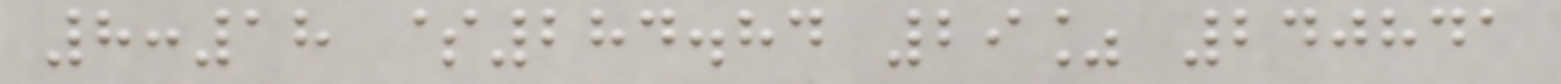8:18 $284.84 29% 240841
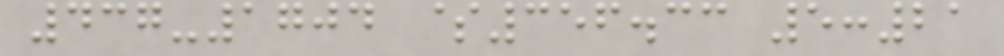437-1704 $356.33 5:21
